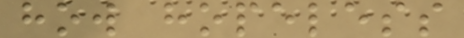how hopeless
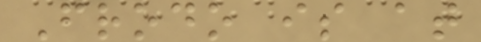Frodo is at
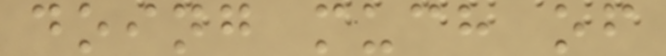doing much of
